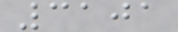3101
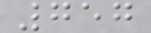757
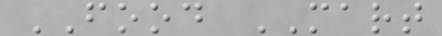FOOD MART
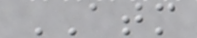ATM
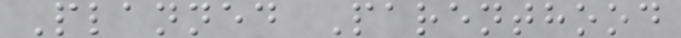Planned Parenthood
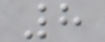8
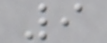9
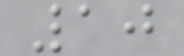10
